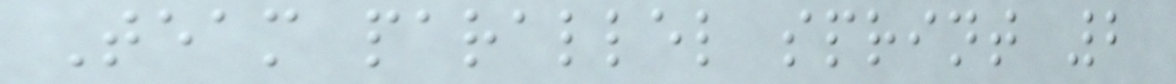Team parallel sprint 2
